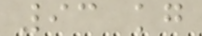93 kg
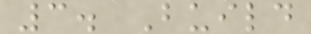3. Build
